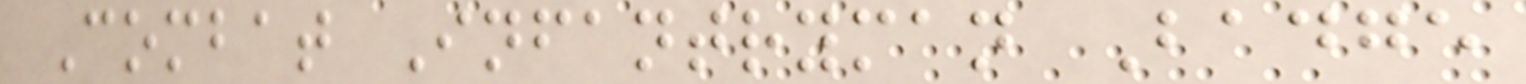Combat Infantryman Badge
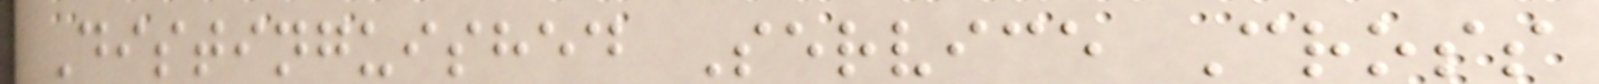Distinguished Service Cross
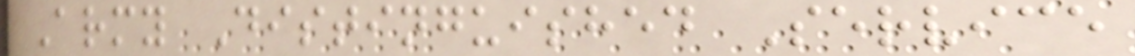Army Distinguished Service
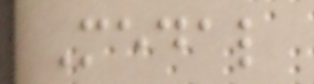Medal
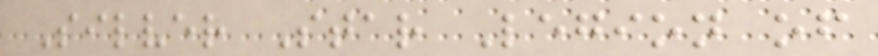Silver Star Legion of
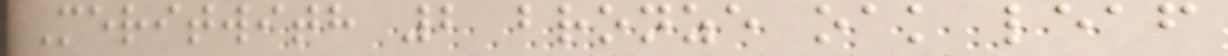Meritwith 2 bronze oak leaf
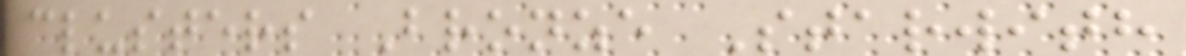clusters Bronze Starwith
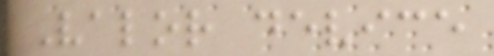Valor device
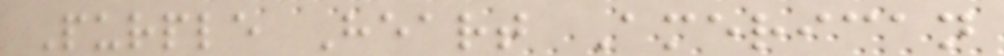Purple Heart American
